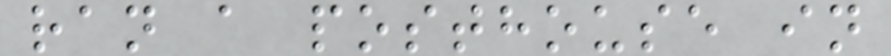ran a posthouse in
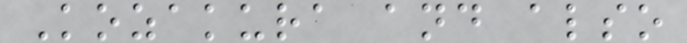Kozakura and also
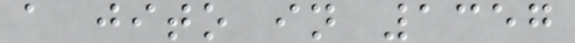a jito in 1357
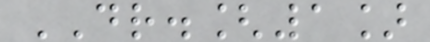DR.[1]
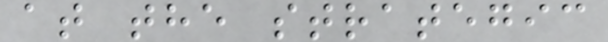at the strategic
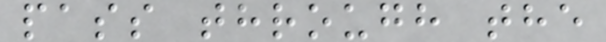pass through the
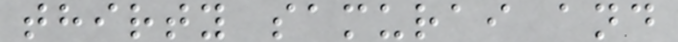thirty samurai and
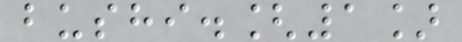bushi.[1]
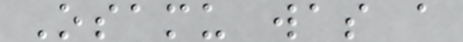Osamu was a
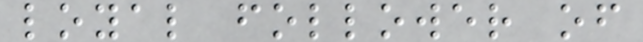loyal follower of
